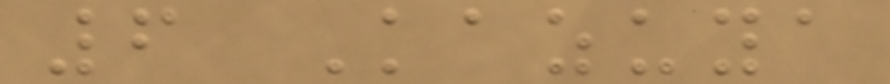6 Kazuya
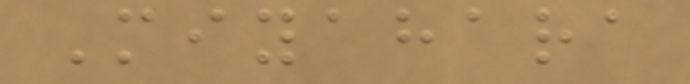Miyahara
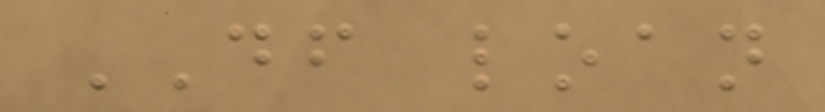DF loan
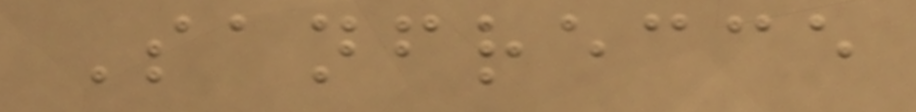Sanfrecce
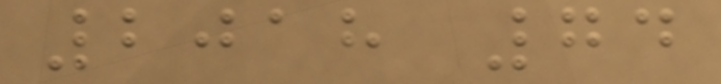2018 74
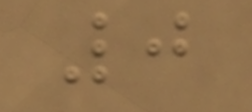0
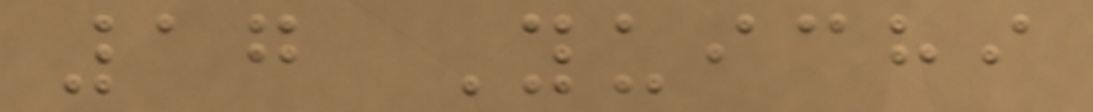17 Yuichi
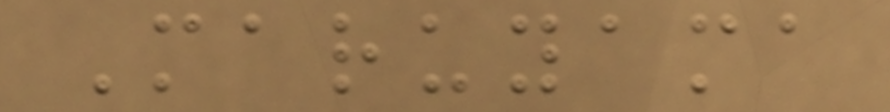Maruyama
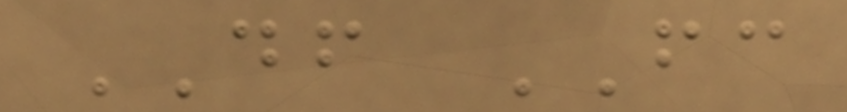DF FC
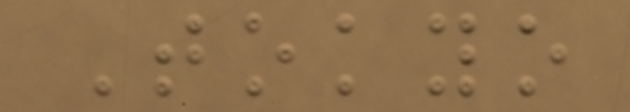Tokyo
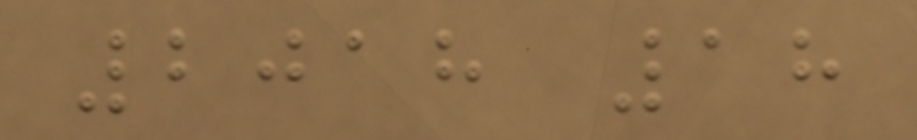2018 18
